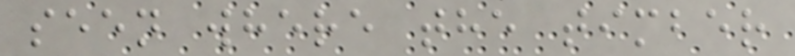seen where the timber
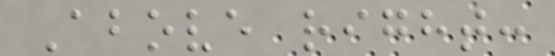Above right:
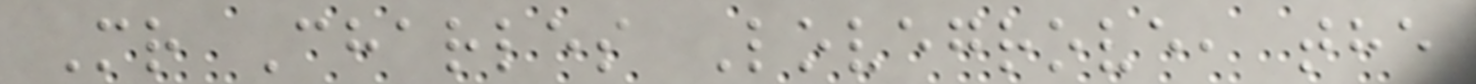Mr Charles Lovegrove, the
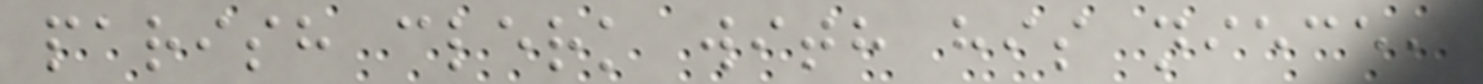parish clerk with his niece,
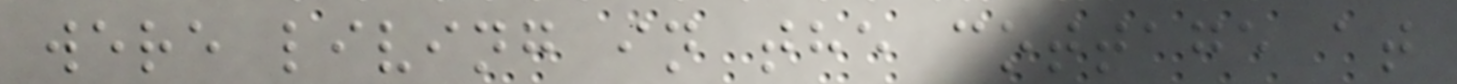were living in the cottage at
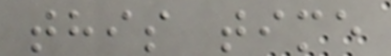this time
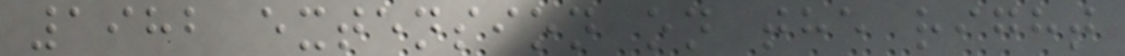1982 extension on the right
